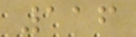116
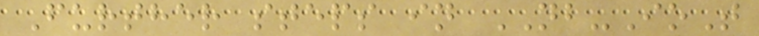Further steps in NB-IoT
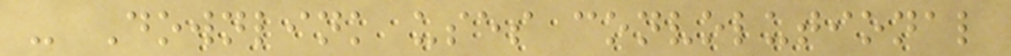- Downlink uses convolutional
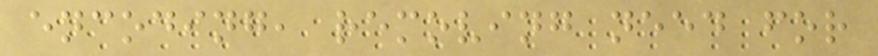encoding, removing need for
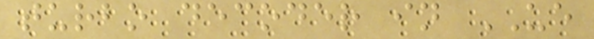turbo decoder in UE
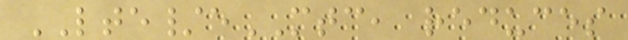LTE/eMTC, reduces
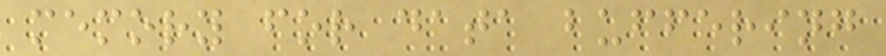memory for data buffering
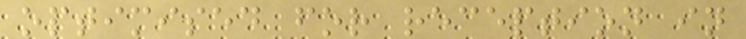optimised for reception in
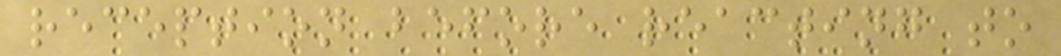reception before reacting to
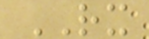RX
